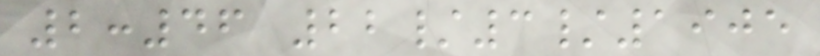2:46 22/3/1905
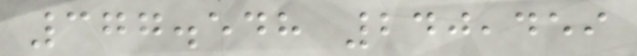377.548 240,459
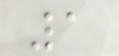1
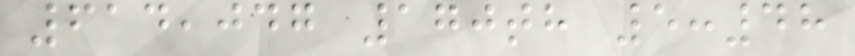614,047 170th 5:48
